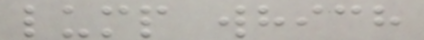lump which
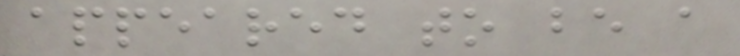appeared to be a
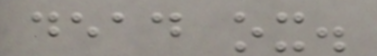dead ox.
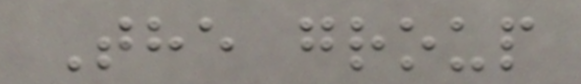The group
